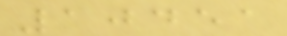10451
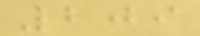209
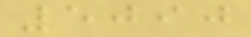5090
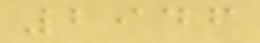2946
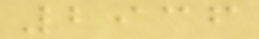2936
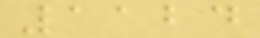1124
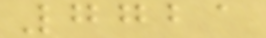7721
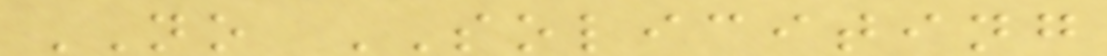NO SOLICITING
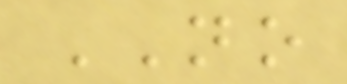NO
